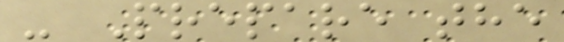- Prepare the
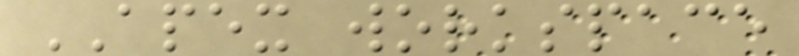APEX workspace
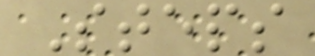Steps
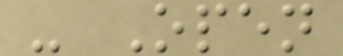- Open
